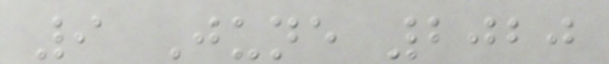9 June 2020
